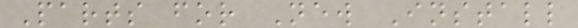Parts for New Install
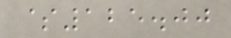$125.00
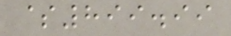$899.99
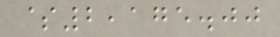$2,175.00
